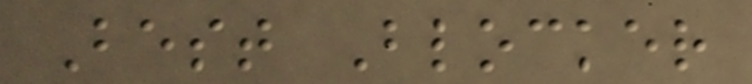Best Blocker
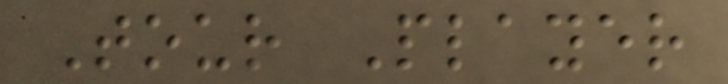Tour Player
